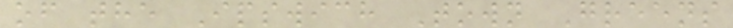of the Ipswich Town Greens
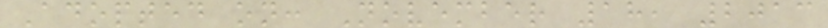Adopted on: November 18, 2013
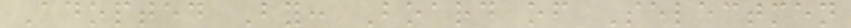Adopted By: Board of Selectmen
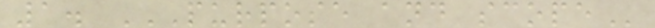1. PURPOSE AND SCOPE
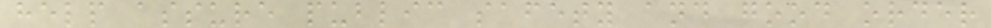help assure public safety and good order
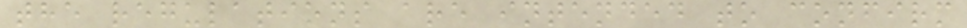the regulations are intended to confirm
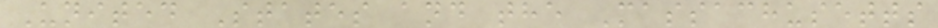United States and the Massachusetts
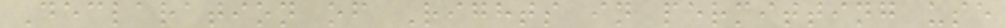Declaration of Rights in permitting use
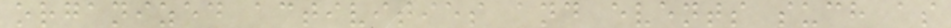organized activities and events such as
